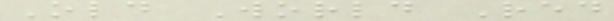Old World Red
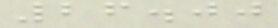26.00
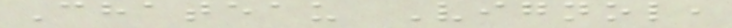Chateau Vignol,
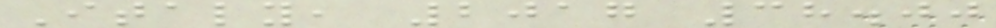Italy, 2017 38.00
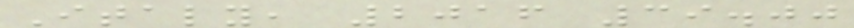Italy, 2016 39.00
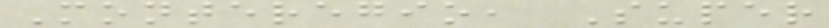Monteregio, Super
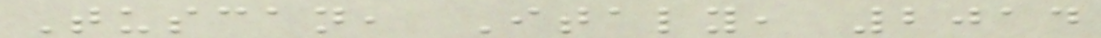Tuscan, Italy, 2014
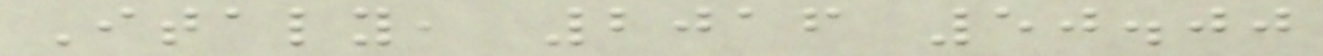Italy, 2016 50.00
